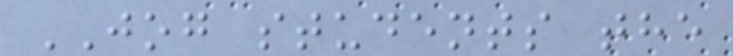JOG students the
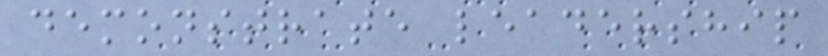demonstrate leadership
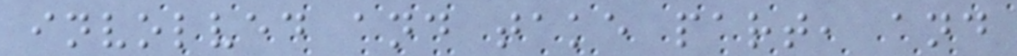involved and take part, and
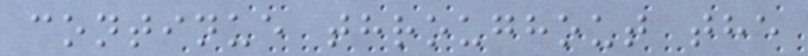continue throughout the
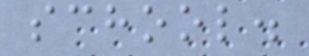school.
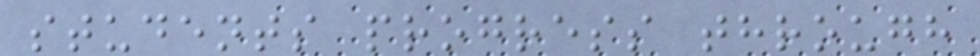students progress through
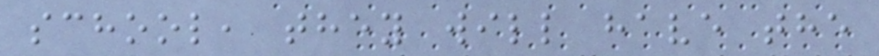school, they will have the
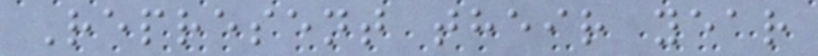Represent their year
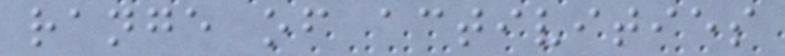range of activities
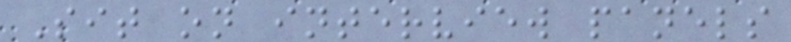Sit on interview panels
